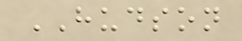HUDSON
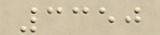3350
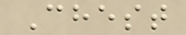Chest
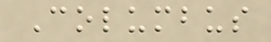Columbus
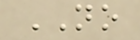NO
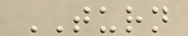TURN
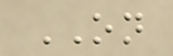ON
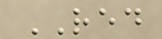RED
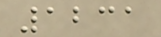1231
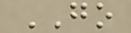GO
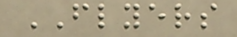FLYERS
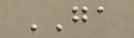GA
